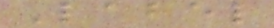Label
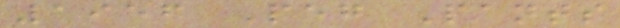1956 Peg Pants
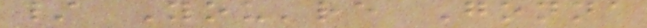/ You're Gonna
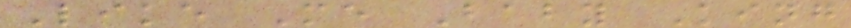Like Me Baby King
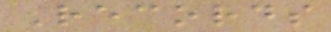Records
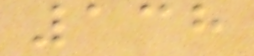138
